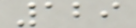129
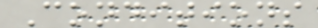Conditions
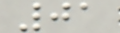01
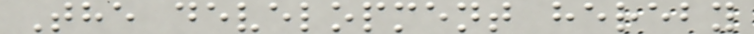The development hereby
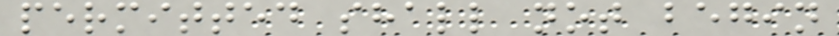permitted shall not begin
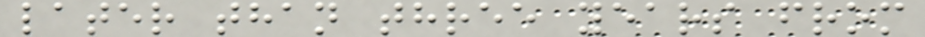later than three years from
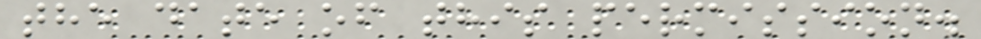the date of this permission.
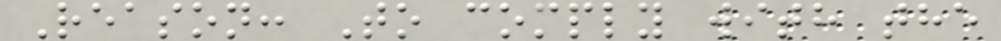Reason: To comply with the
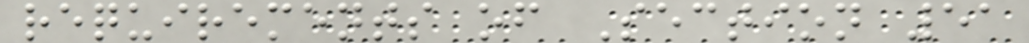requirements of Section 51
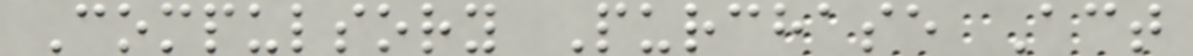Compulsory Purchase Act
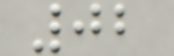02
